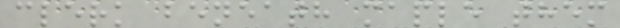clerk beneath maple them
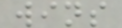wins
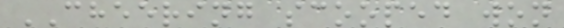CHEERING scooped won
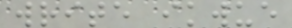write ikwue
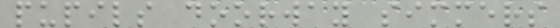pupils doorway simmers
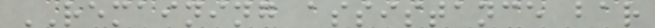REMAINING assistance bar
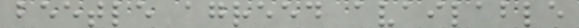beetle agreed available
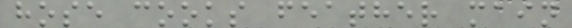hose cooks feather main
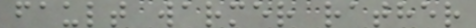fault warmer rather
